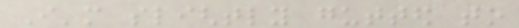I'm slightly gutted to
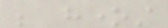be honest
